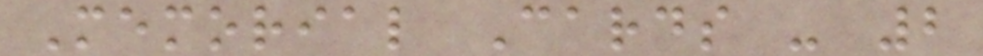Memorial Cards - 2
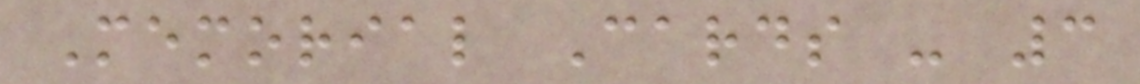Memorial Cards - 3
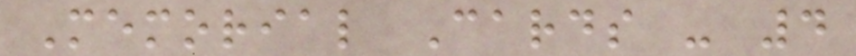Memorial Cards - 4
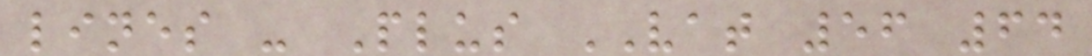lines - Plus VAT 56 64
